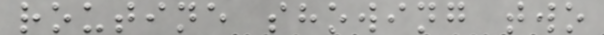routine showing two
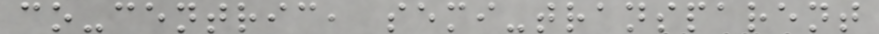co-centric, semi-transparent
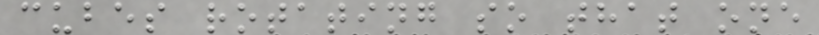cubes rotating so that one
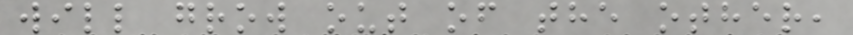will grow out of the other,
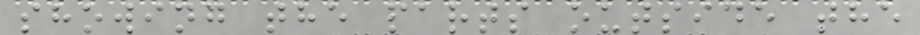showing the parts outside the
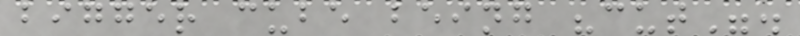bigger cube being "cut".
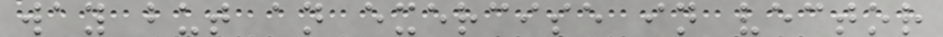way but an exercise in vector
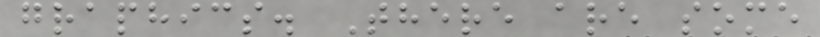graphics. There are some
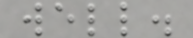well.
